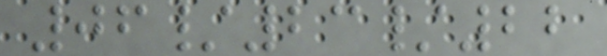06/23/22
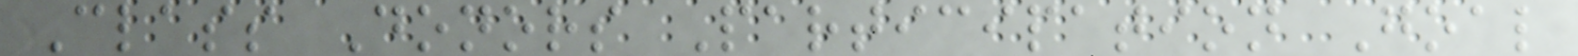Class Donors Participation Goal
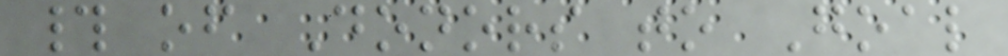# of Donors to Goal
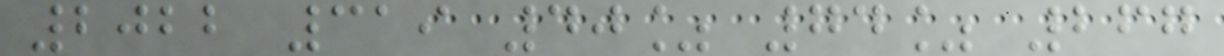2022 319 40% 74% 267
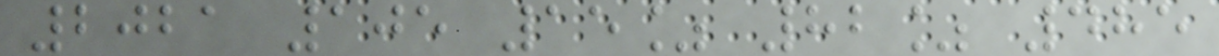2021 105 15% 82% 485
